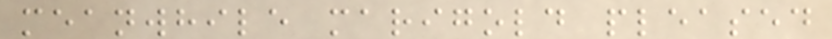meanwhile marigold pleased
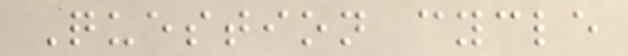Question cycle
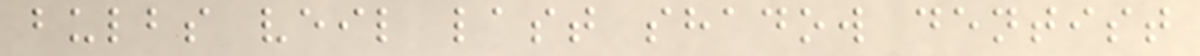bulbs veil last shadow dentist
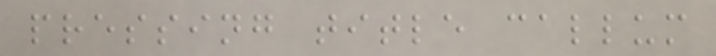pressing title callum
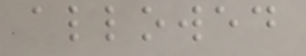allowed
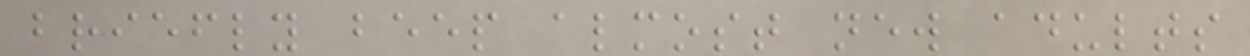briefly beep almost new adults
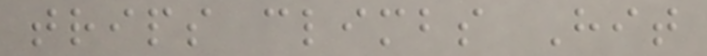trips climbs Hit
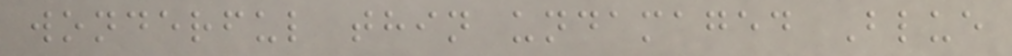wonderful thin undamaged Blue
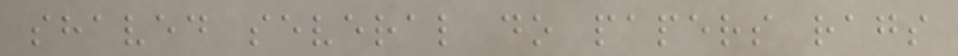shaved several do papers rags
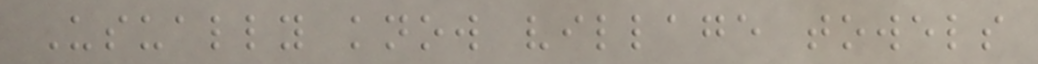Usually know village towels
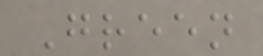Green
